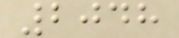2048
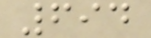694
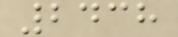2438
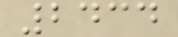2434
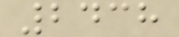2438
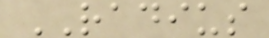RADIUS
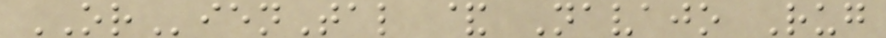ORienTal & Navajo Rug
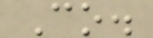Co.
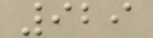929
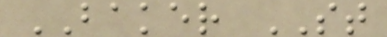BAKER ST
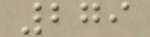279
